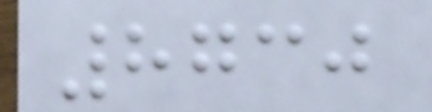8730
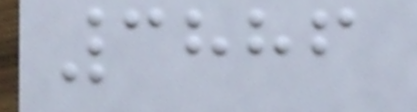3886
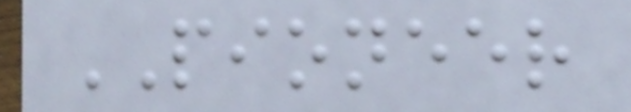PIONEER
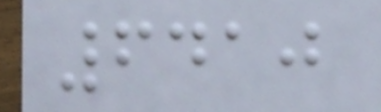6410
